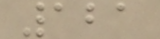121
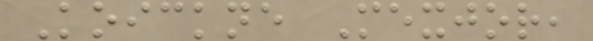Koickne Mexjor,
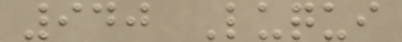940 Luqui
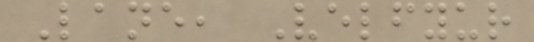Lane, Velfyur
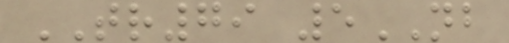TR79 5NB
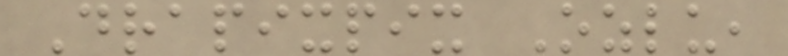Drapixpix Ozlu,
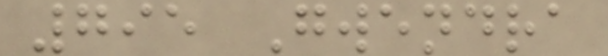795 Gwendra
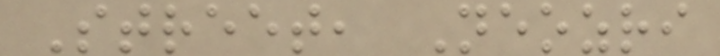Street, Neozri
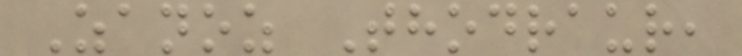Zanoz Thodraur,
